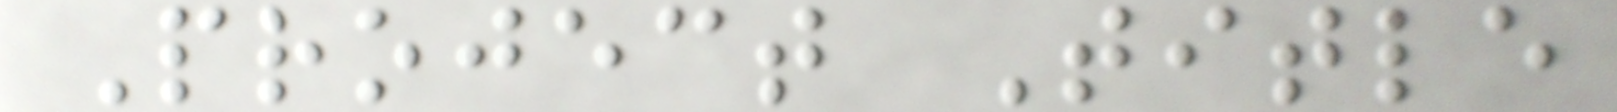Project Title
